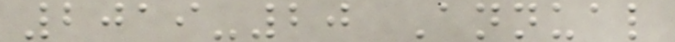2019-20 Annual
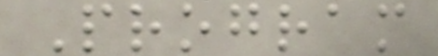Program
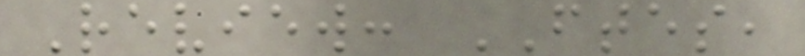Review: FTES,
